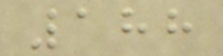188
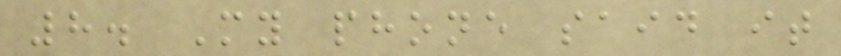8. My phone said it
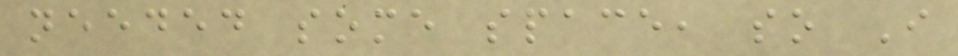needed some space, so I
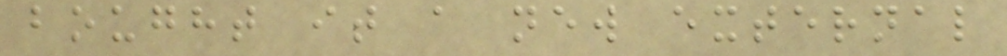bought it a new external
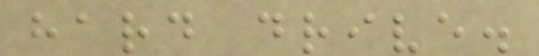hard drive.
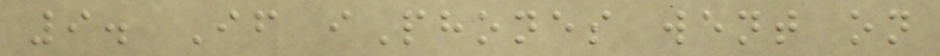9. If iPhones went on
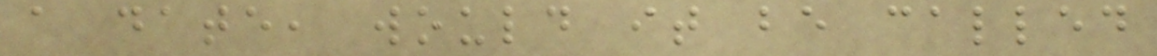a date, would it be called
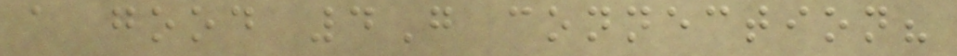a good 4G connection?
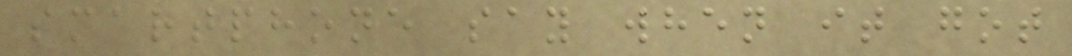smartphone say when it got
